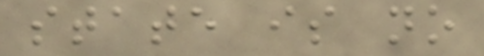state is no
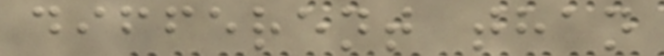different than
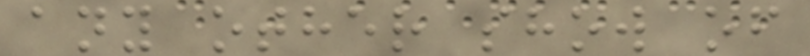any other show of
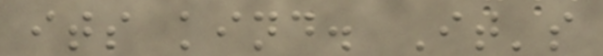its kind. It's
